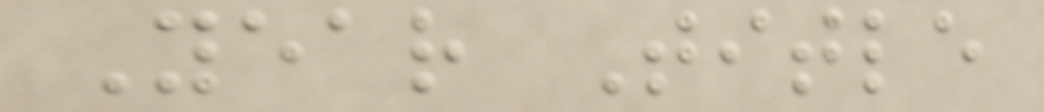Year Title
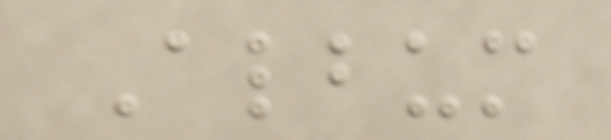Album
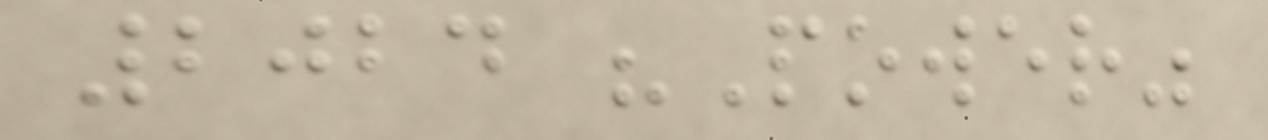2024 "Power"
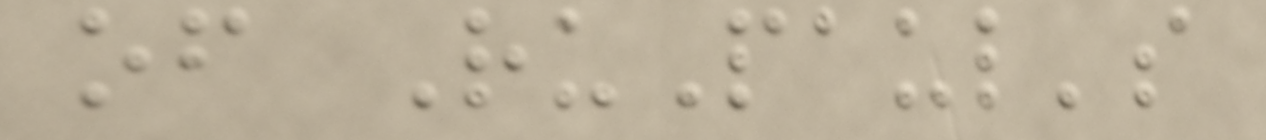of RuPaul's
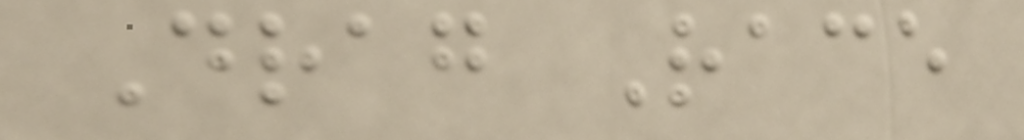Drag Race
